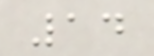14
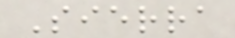Sierra
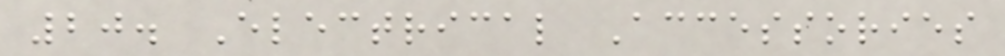20. Electrical Accessories
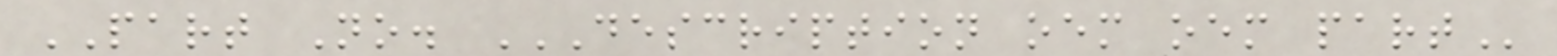PART No. DESCRIPTION OEM OEM PART
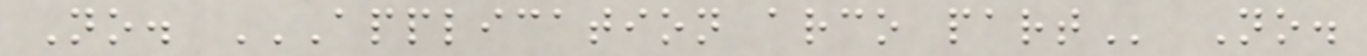No. APPLICATION ARCO PART No.
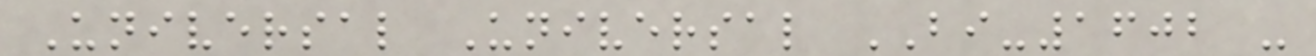Universal Universal BI-1602 -
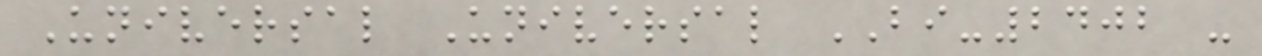Universal Universal BI-2402 -
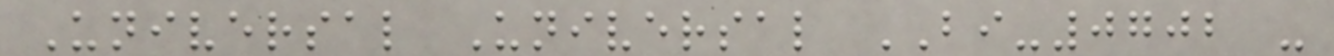Universal Universal BI-0702 -
